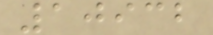10932
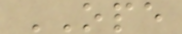OPE
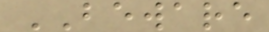BEWARE
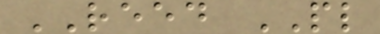REED PL
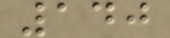140
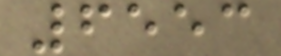6553
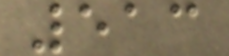513
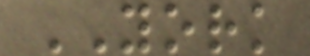YORK
